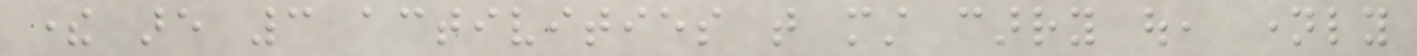there are 3 activities that must carry out, namely
